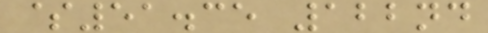$51.35 122nd
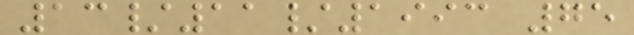13/11/1993 75
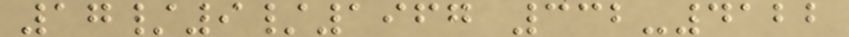17/9/1967 332-4122
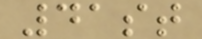41st
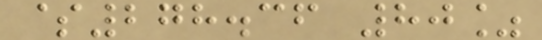$278.36 80%
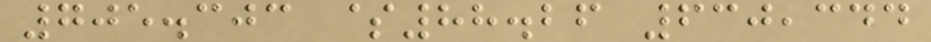705.303 $88.26 630,344
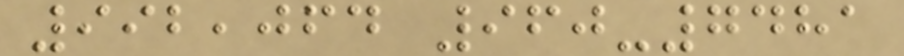992,064 960-7481
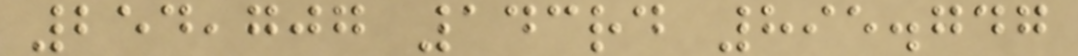254,707 143rd 895.747
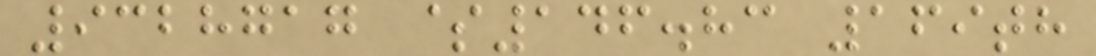9328717 $146.83 169th
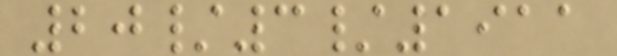20/3/1911
